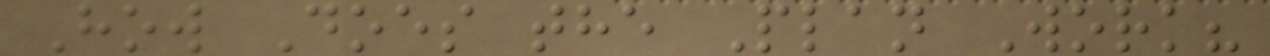How Does the Plan Work?
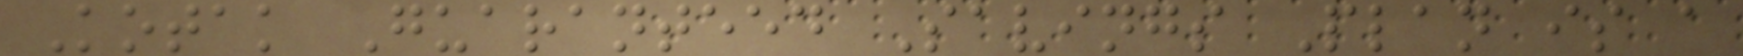Kotak Guaranteed Savings Plan is a
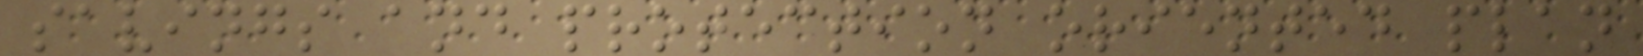savings and protection oriented plan
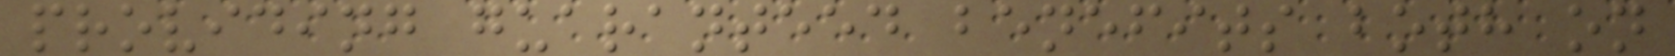providing guaranteed benefits both on
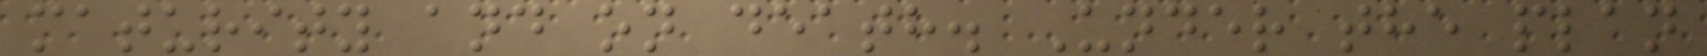maturity and on death. Under the plan
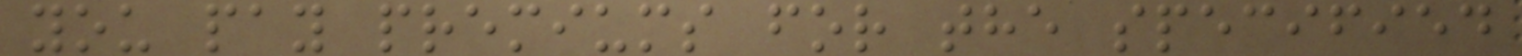you pay premiums for the specified
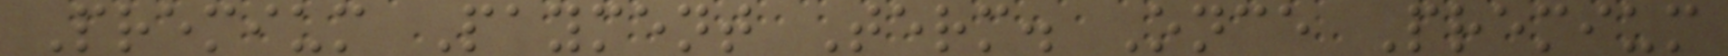Premium Payment Term. Once Premium
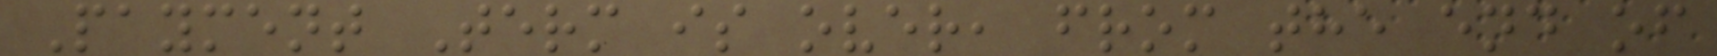Payment Term is over, from the end of
